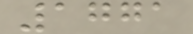1771
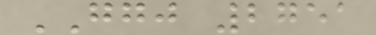GGJ 2751
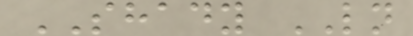SHADY LN
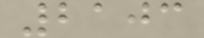2103
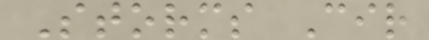Storms Cir
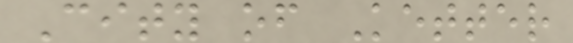City of Ketter
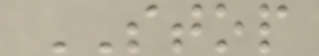STOP
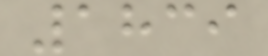1839
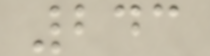243
